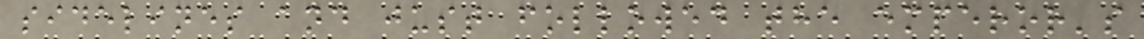sidelines and just followed the emperor's
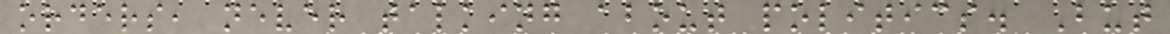orders, never talking about politics. But
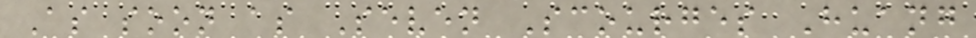As soon as Seven Scourges Huang
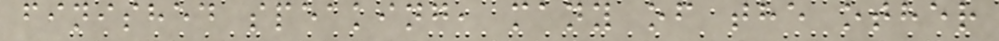finished speaking, many of the other
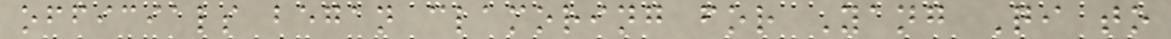officials began clamoring for Yang Qi to
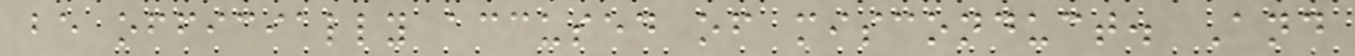be officially accused of misconduct. And
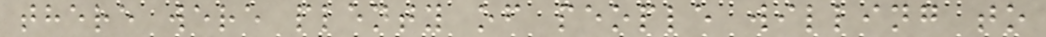there were plenty of people willing to
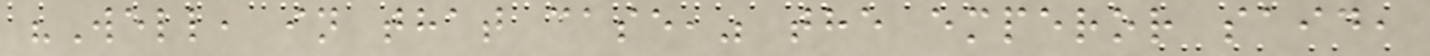"Well, in that case," the emperor said,
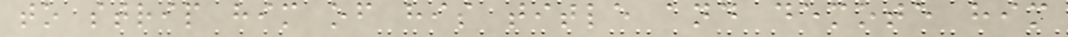to strip him of his title and demote him
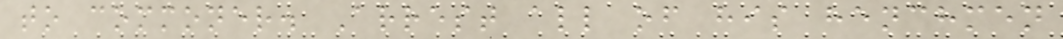to commoner. Arrest all of his henchmen
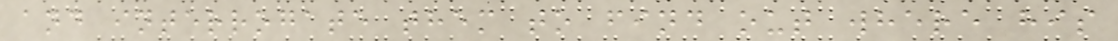and interrogate them to find out where his
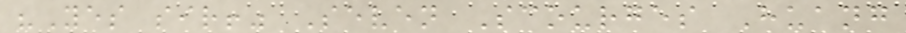"Yes sir!" Seven Scourges Huang
